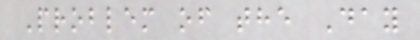Problem of the Day
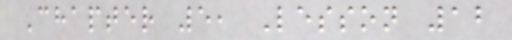Chapter 5, Lesson 12
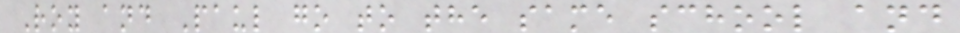Roy and Paul go to the same school and
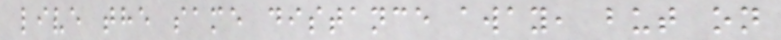live the same distance away, but on
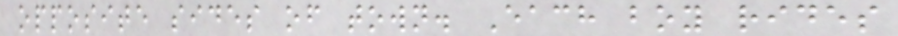opposite sides of town. Each boy rides
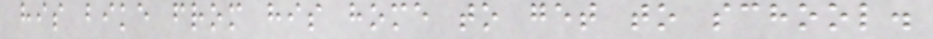his bike from his home to get to school.
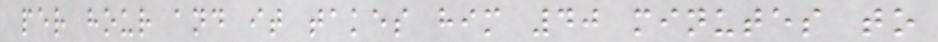per hour and it takes him 40 minutes to
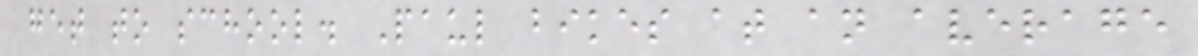get to school. Paul bikes at an average
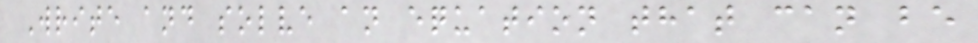Write and solve an equation that can be
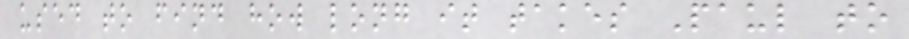used to find how long it takes Paul to
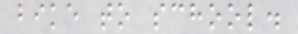bike to school.
